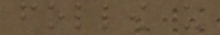follow us
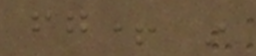fg+ in
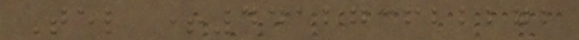Tel +441273622272
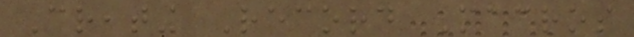Creating Record Macros
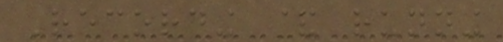Recording & running
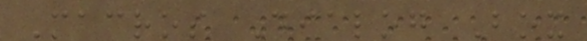Macros Dialog Box
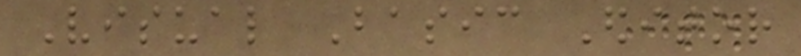Visual Basic Editor
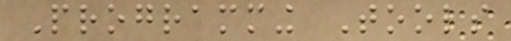Programming Tools
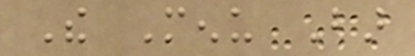The Menu Bar
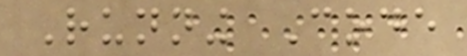Running Code
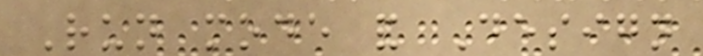Run mode and Design
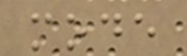mode
